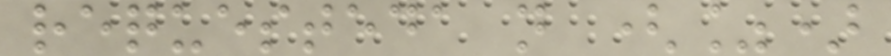requesteda n (%)
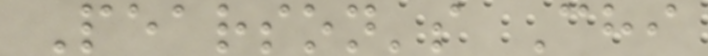Pearson's Chi
